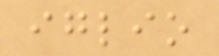iglio
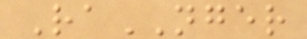RaNGER
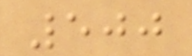500
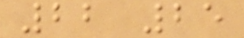22 25
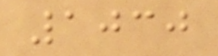1030
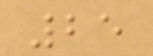25
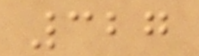327
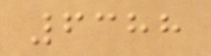6388
